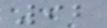92
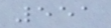551
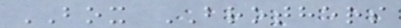BOX BROTHERS
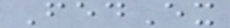FedEx
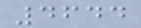4644
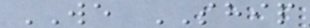WE SHIP
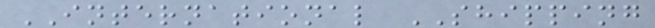INTERNATIONAL SHIPPING
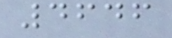4646
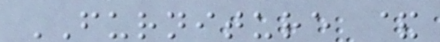FURNITURE &
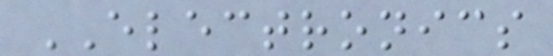ELECTRONICS
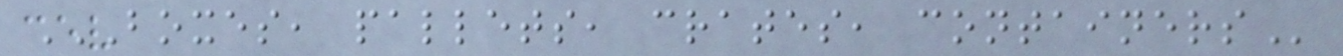BOXES, PALLETS, CRATES, CONTAINERS
